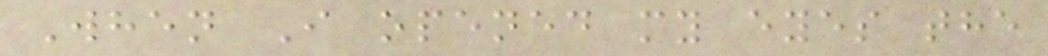When I opened my eyes the
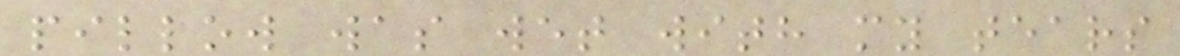pillow was wet with my tears
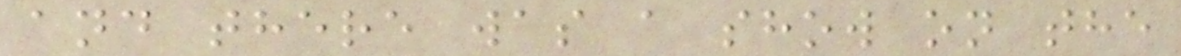and there was a show on the
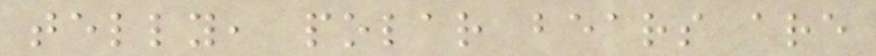telly, polar bears are
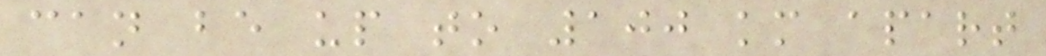can be up to 100 km apart
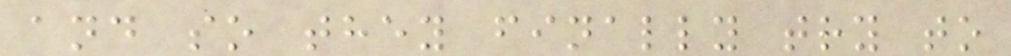and so they finally try to
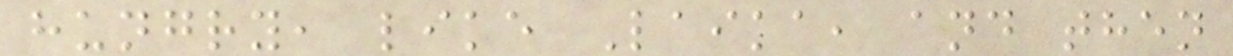hungry, like Laika, and then
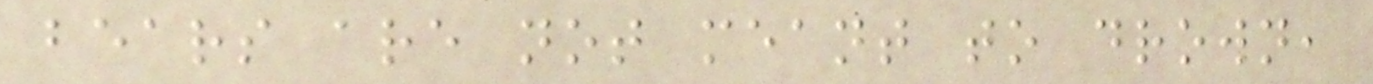bears are not meant to drown,
